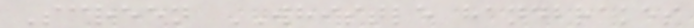Screen WHISTLE handbrakes
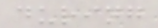during
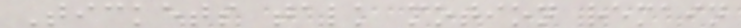Tickets talk motion remain
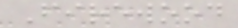Firewood
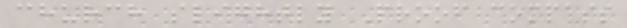church slightly Proof compass
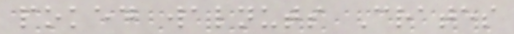poked walnuts Crates
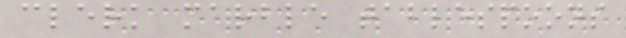clerk marble tablespoons
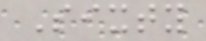Sixty
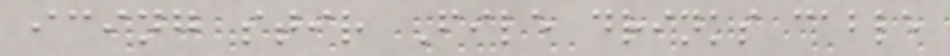icing stir File drinks cable
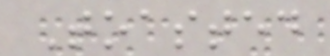Toasted
